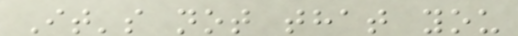It's not that you
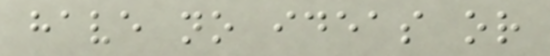have no ideas or
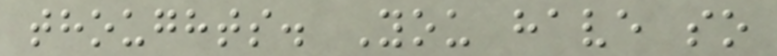thoughts. You have so
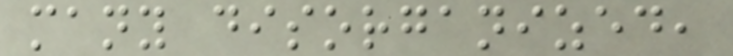many disorganized,
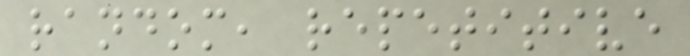random, repetitive
